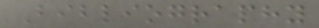Bibliography
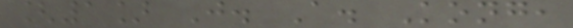[1] J. A. Kong,
